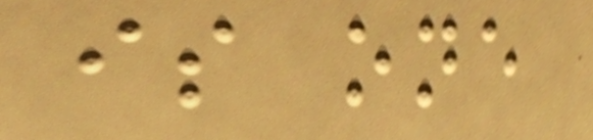is one
